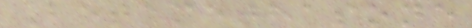Betamethasone
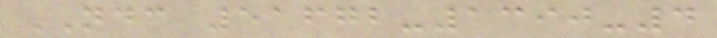NDC 51672-1390-4
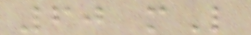60 mL
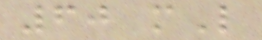60 mL
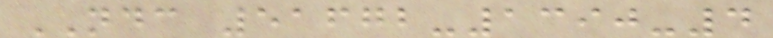NDC 51672-1390-4
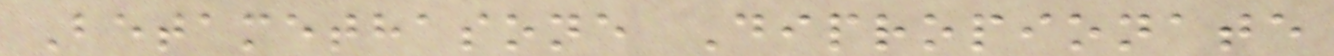Betamethasone Dipropionate
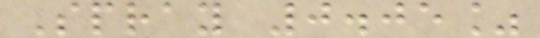Spray 0.05%
